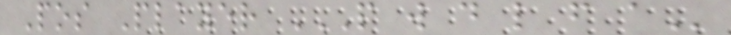Pos Player P W D L F A
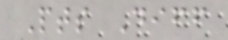Pts Diff
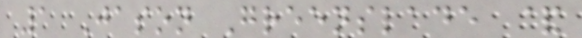1 Jason Greenslade &
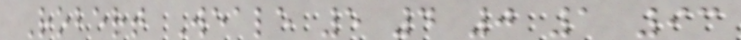Robert Weale 5 4 0 1 93
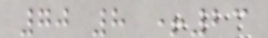70 8 +23
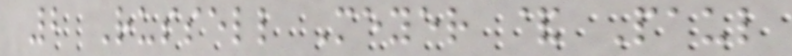2 Russell Meyer & Paul
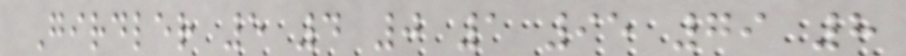Girdler 5 4 0 1 95 79 8
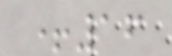+16
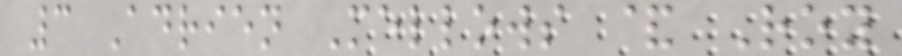3 Adrien Mellows & Roy
